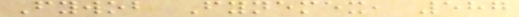Fywob Fynemex, 587
